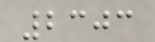2303
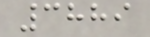3889
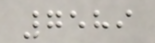7589
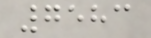7583
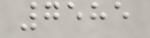7585
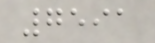7591
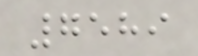7589
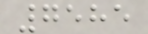7585
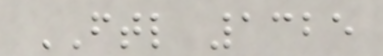FTL 1325
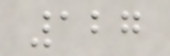127
